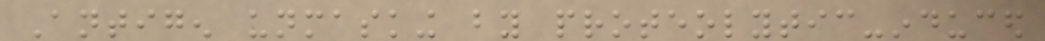Antigen unmasking by proteolytic-induced
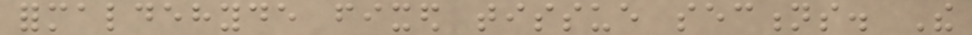formaldehyde fixed tissue sections. The
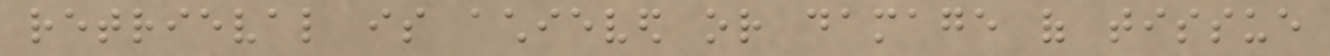retrieval is achieved or damage of tissue
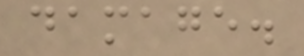damage.
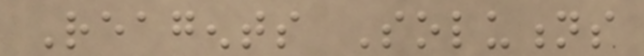Reagents Solutions
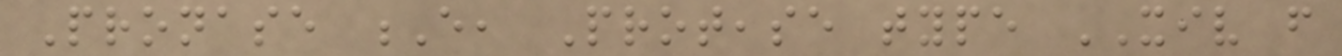Pronase E, Protease type XIV from
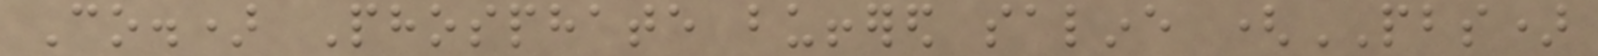Co.) Phosphate buffered saline (PBS)
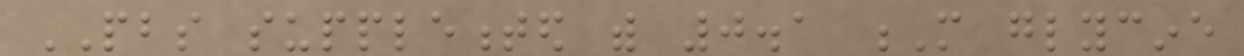PBS supplemented with 0.1 M glycine
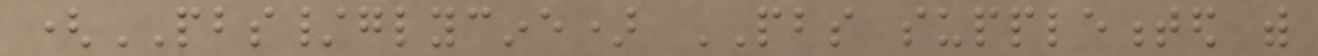(PBS/glycine) PBS supplemented with
